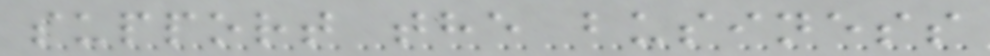support the business
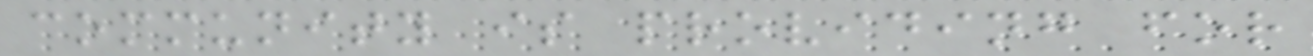community is providing for
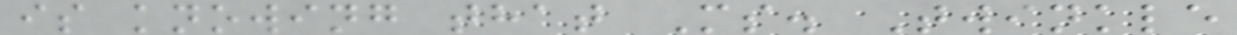is knowing that Ms. Twinkle
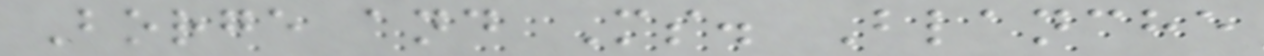Borge and Ms. Blanche
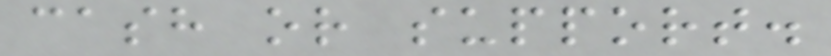cash or support.
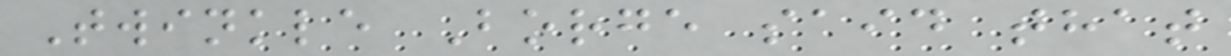Twinkle Borge said that
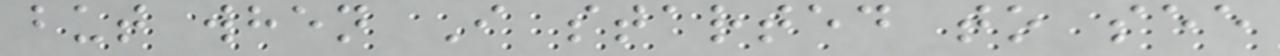but when I started to see
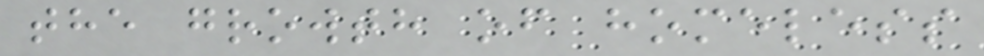the growth of homeless
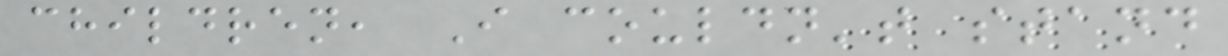children, I couldn't stand
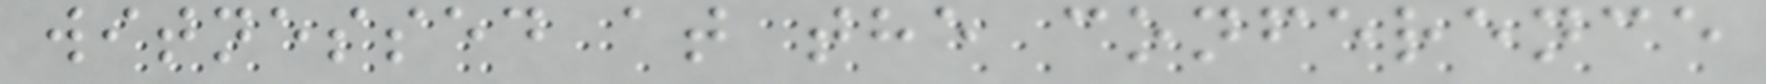witnessed at the conference
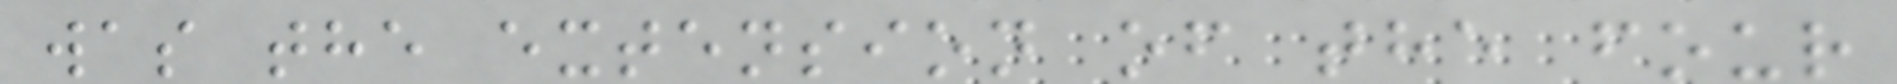was the extension of the four
